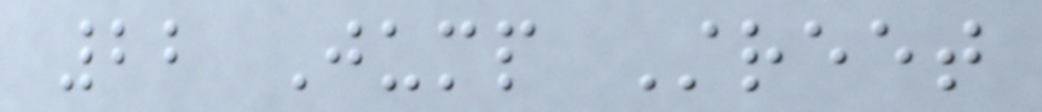22 Jump Street
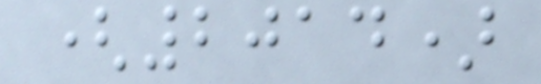(2014)
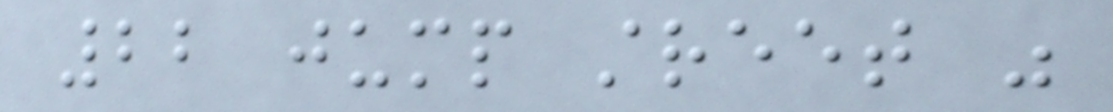22 jump street was
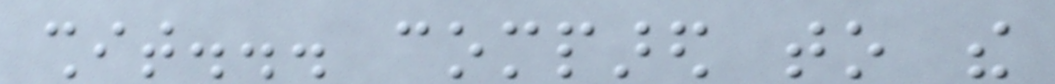shit... compared to the
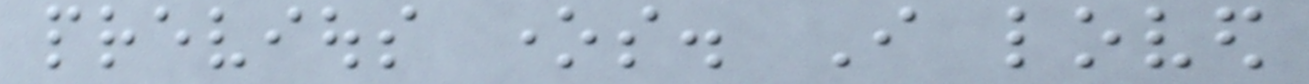previous ones. I loved
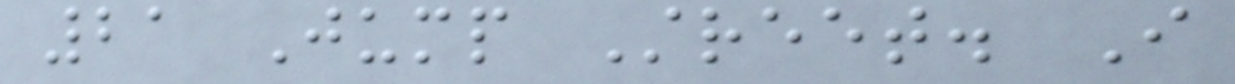21 Jump Street. I
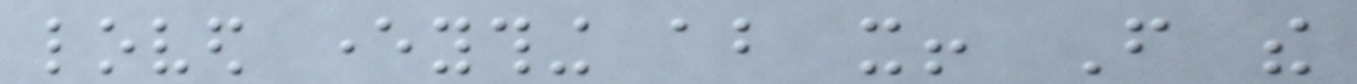loved everything about it! From the
